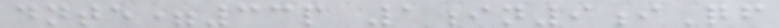dnte=33p 1in9iQf
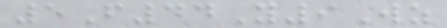5F44Y9Wz
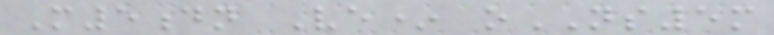M5dn Ve* oNS5m
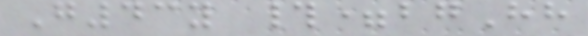G43y #=bgHh
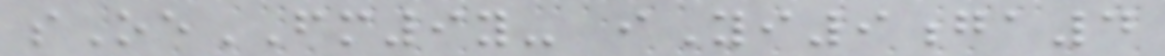sOeFM9y- iYi9ga4
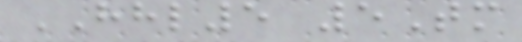HHL5 5Tm
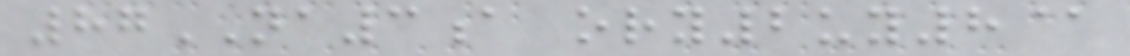87NA3a ory2uy8@
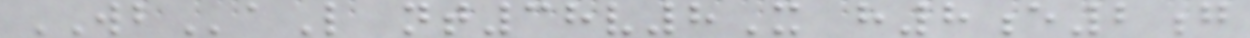WBaL nt38v8X h8e2g
